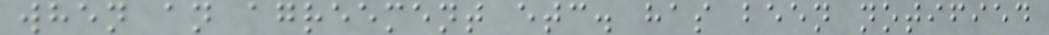when an agreement etc. has been notified
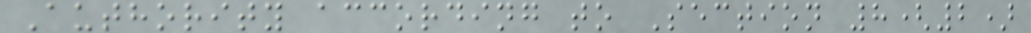Authority according to Section 8(2)
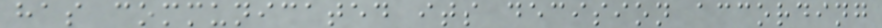has communicated its decision according
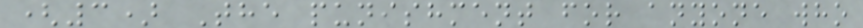(3) The punishment for anyone who
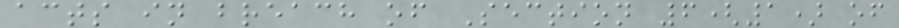acts in breach of Section 6(1) of
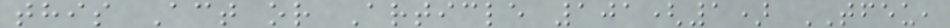this Act or Article 101(1) TFEU,
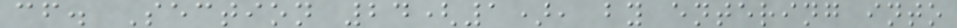cf. Section 24(1), by entering into
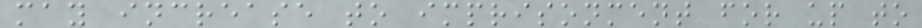may increase to imprisonment for up to
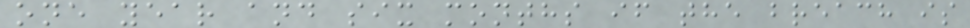one year and six months if the breach is
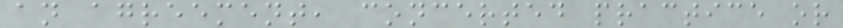an agreement, concerted practice or
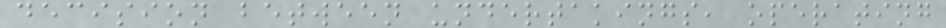decision between undertakings, operating
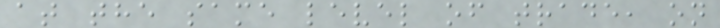at the same level of trade, on
